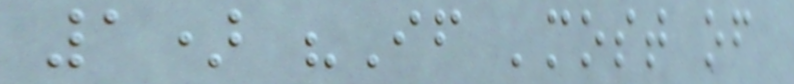1) "If 'most of
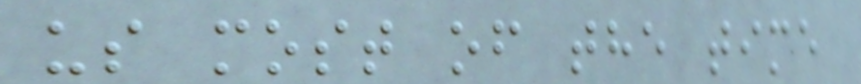us most of the time
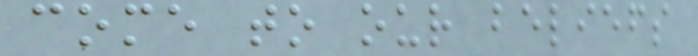come to our beliefs
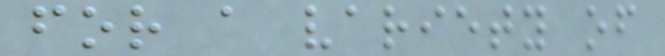for a variety of
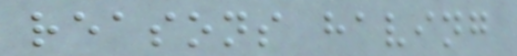reasons having
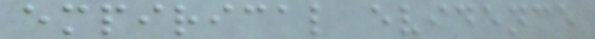empirical evidence
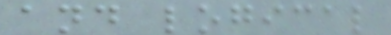and logical
